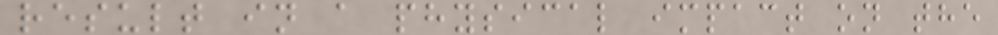result in a physical impact on the
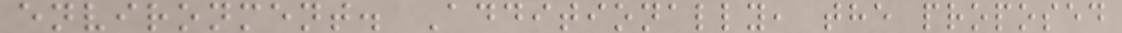environment. Additionally, the proposed
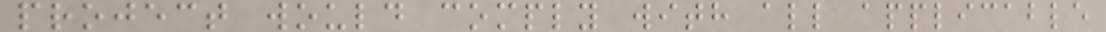project would comply with all applicable
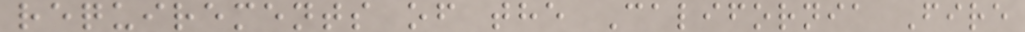requirements of the California Fire
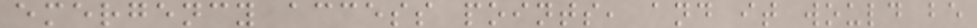emergency access points, and it would be
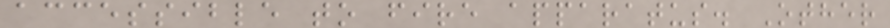accessible to fire apparatus. Other
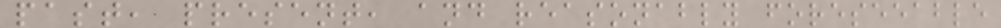past, present, and reasonably foreseeable
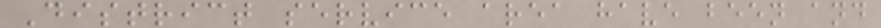District service area have been and
